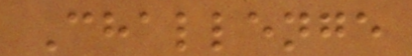Challenge
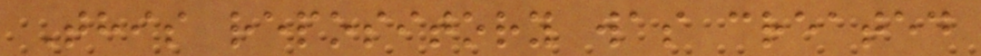This repository was created
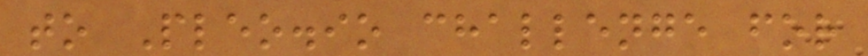to Pleo.io challenge for
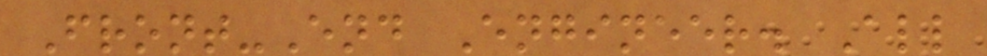Front-End Engineer. All
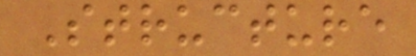Structure
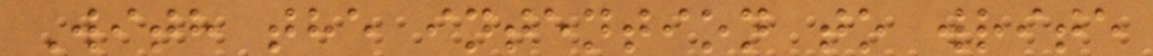With the intention to write
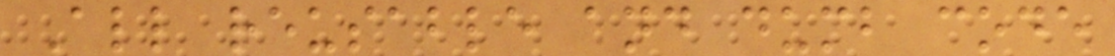All reusable and dumb code
